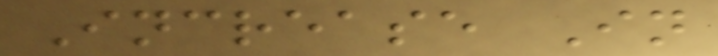Increase In
